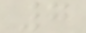7
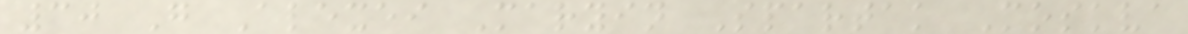30 G Alexei Maryin Spartak Moskva
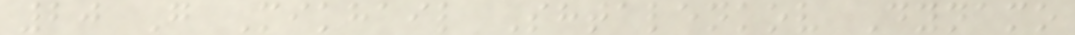20 G Mikhail Shtalenkov Dynamo
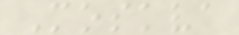Moskva
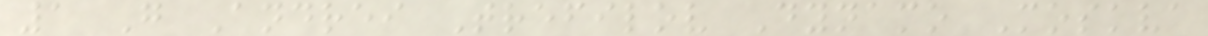1 G Andrei Trefilov Dynamo Moskva
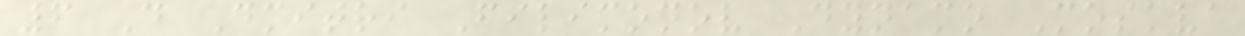6 D Dmitri Filimonov Dynamo Moskva
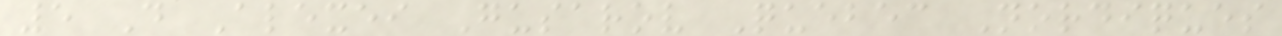5 D Alexei Gusarov Quebec Nordiques
